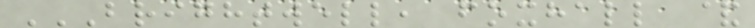BRIGHTWELL, FOXHALL &
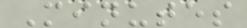Minutes
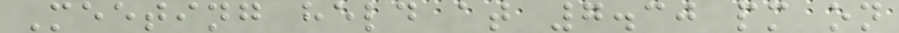Meeting held at 7.30 pm on
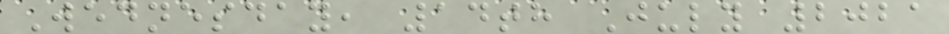Wednesday, 14th July 2021
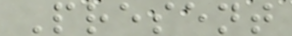Present
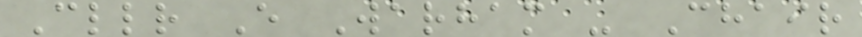Cllr E Warham - Chair
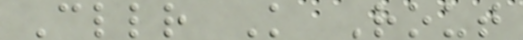Cllr K Rout
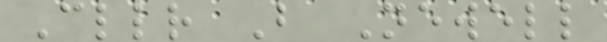Cllr B Newell
